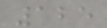125
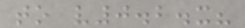to v0.2.x?
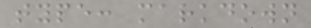type: markdown
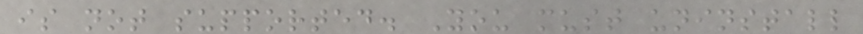is not supported. You must uninstall
